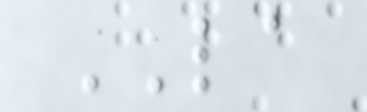LA
